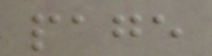page
